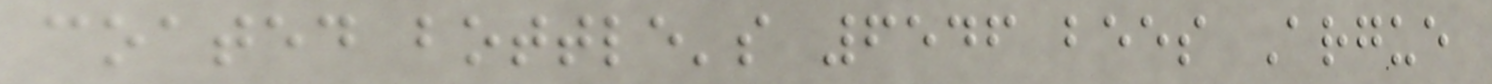coated bottle's 6546 bees Argue
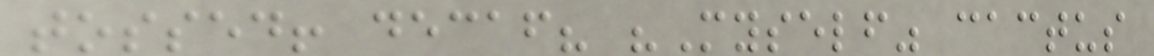tossed! decaf? "Myself" cactus
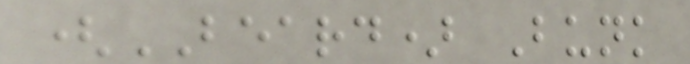(BEARD) Bunk
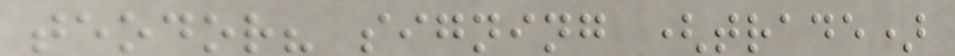teodor? signing (trade)
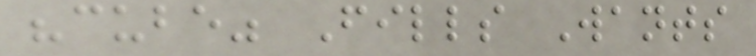"cube" Fills Wants
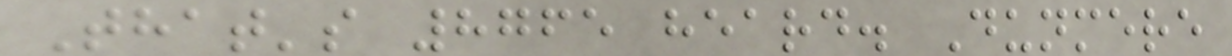That's 8765 heard. Dunmere
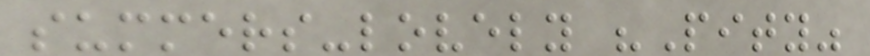summers-lovely "Pity"
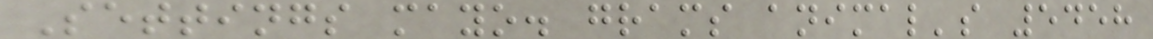Settings mayo. grams animal's 5458
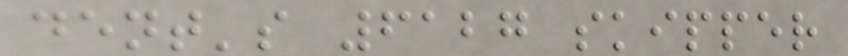dent's 6127 skipper
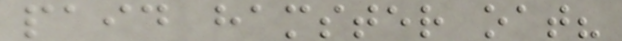paid hamster oat?
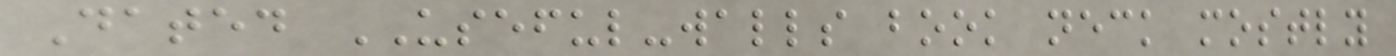Dated USEFUL-walls book neck mostly
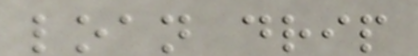loan drip
